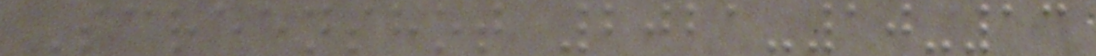Screenshot 2021-10-13
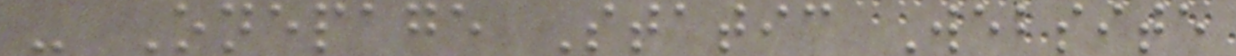- Onepage Static Website
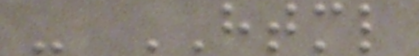- HTML
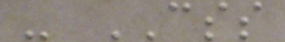- CSS
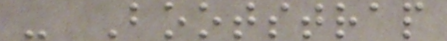- Bootstrap
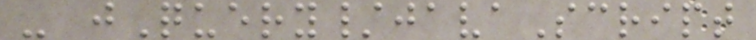- jQuery/javaScript
